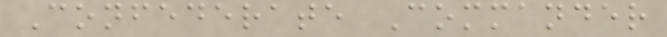Confederate Commander
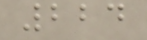224
